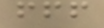fff
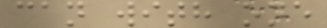can with one
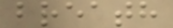breath
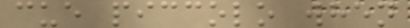cue piccolo when
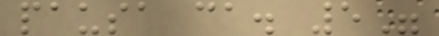pausa ca. 5"
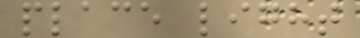place light
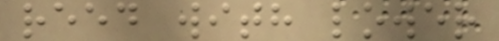reed with lower
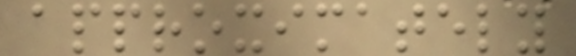approximately
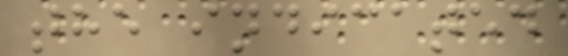the indicated
